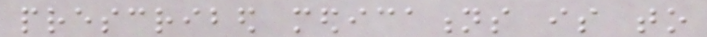prescribed medications is to
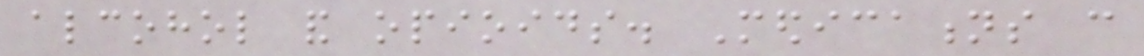alcohol and opioids. Medications can
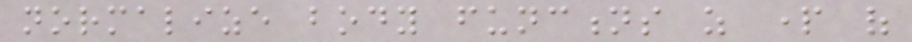normalize body functions as part of
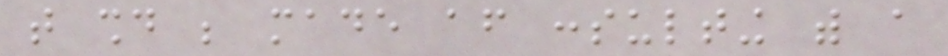that should be made after consulting with a
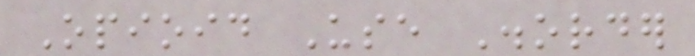Opioid Use Disorder
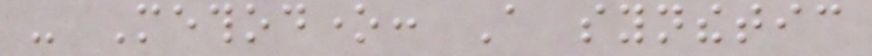- Methodone: A synthetic
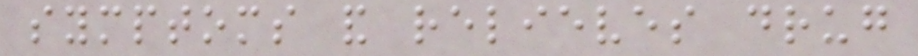symptoms and relieves drug
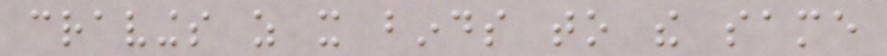cravings as it binds to the same
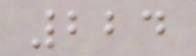224
